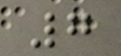7
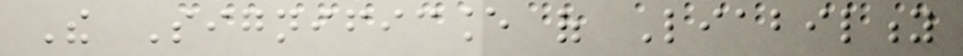The Significance of Liability
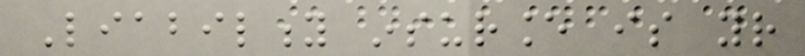Liability insurance is your
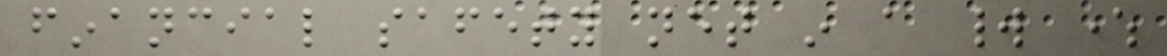financial safety net in a world where
